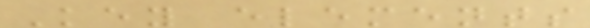Key elements
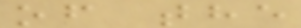of the
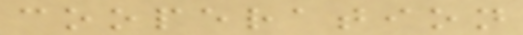cooperation
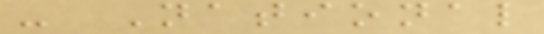- National
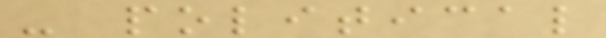- political
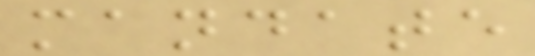mandate
